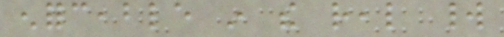enforceable in the real world
